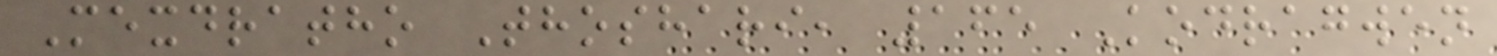Mexdratho Thoshari, 165 Kodragwen
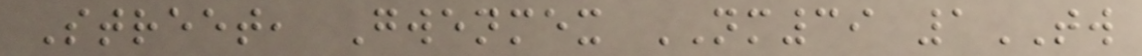Street, Gwenmex NM39 1TW
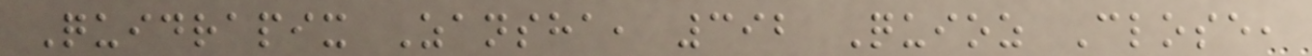Quidrapix Zansha, 392 Quioz Close,
